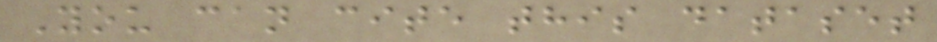You can cite this dataset
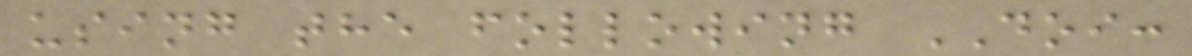using the following DOI:
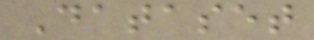Dataset
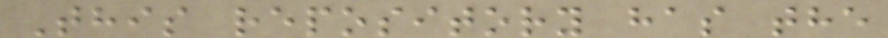This repository has the
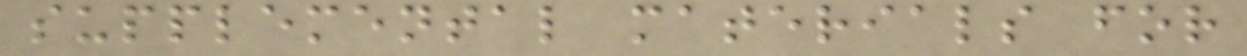supplemental materials for
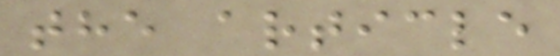the article
